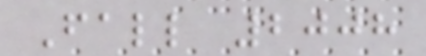Fall 2008
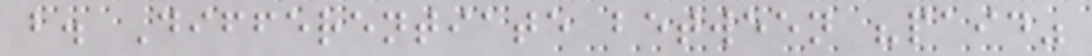b. Differentiate between "paid"
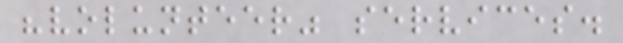"volunteer" services.
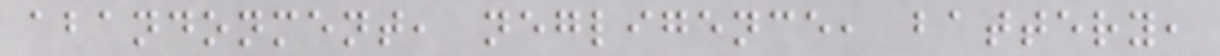abandonment, negligence, battery,
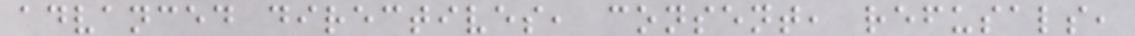advanced directives, consent, refusals,
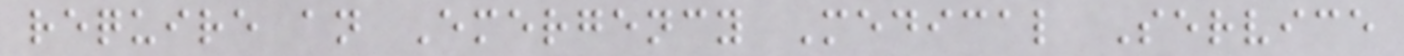require an Emergency Medical Service
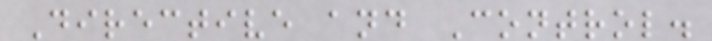Directive and Control.
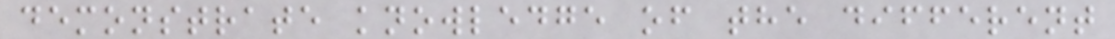demonstrate knowledge of the different
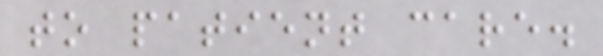to patient care.
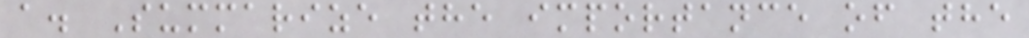a. Summarize the importance of the
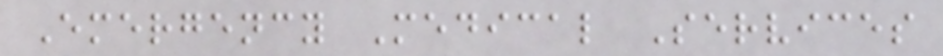Emergency Medical Services
